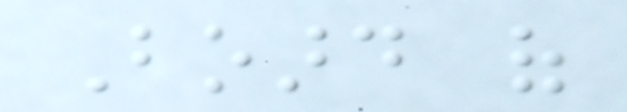Board of
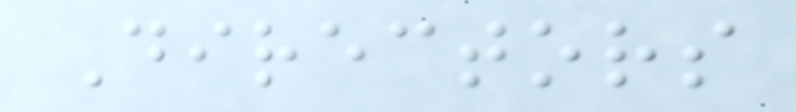Directors
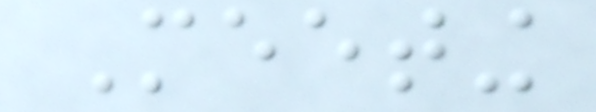Meeting
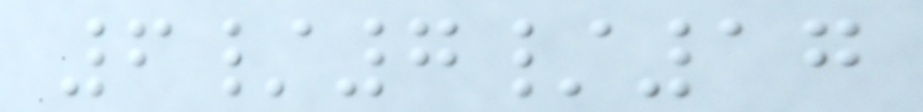6/7/17
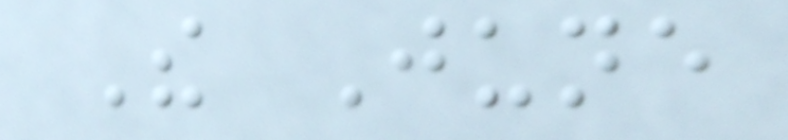The June
